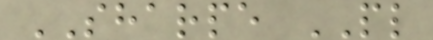SHARPE PL
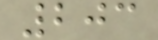203
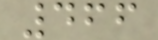466
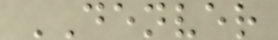DENVER
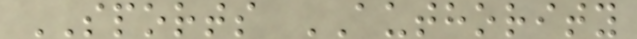SPORTS AUTHORITY
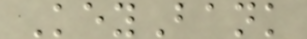KeyBank
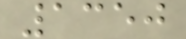1350
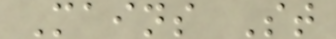Mains St
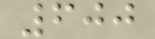600
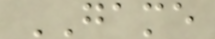GAME
